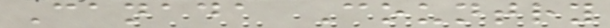Canada Country
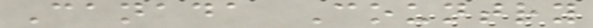Canada Country
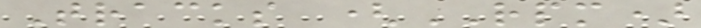Tracks (RPM)
